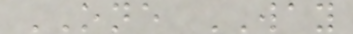ONE WAY
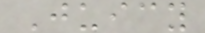Juicy
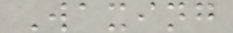Waxing
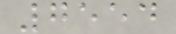7554
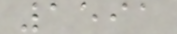1591
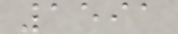1591
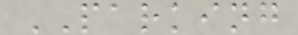PARKING
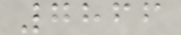7866
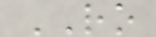RO
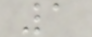1
